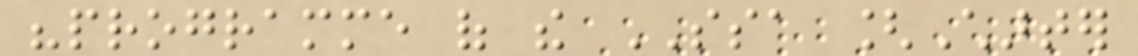"programme of the SSA [Charter
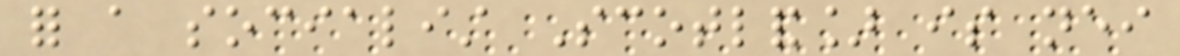for a socialist Scotland] is neither
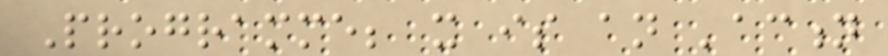Programme; it is an 'action
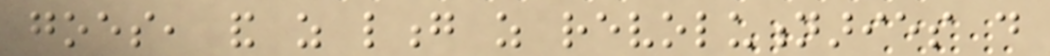goes, and as long as revolutionaries do
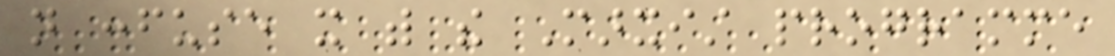not confuse it with the Marxist programme
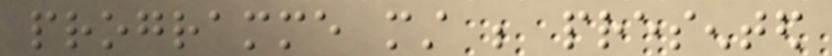programme must be presented
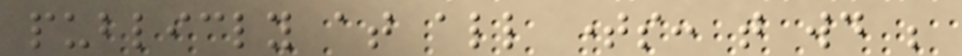publicly at all times: that would be
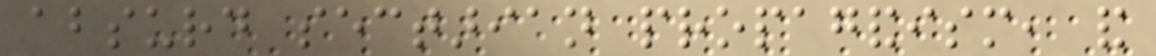absurd sectarian propagandism, and
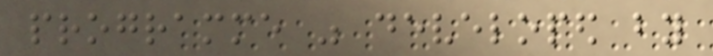programme was developed by
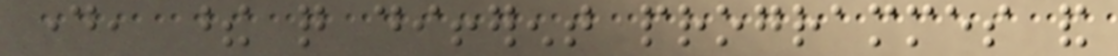day, these quite different programmes and
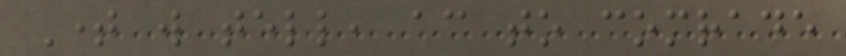Time will tell, according to comrade
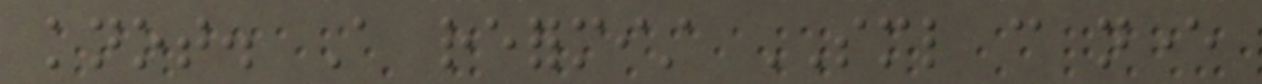knot. A reformist SML can never
